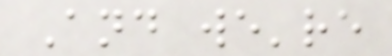And we're
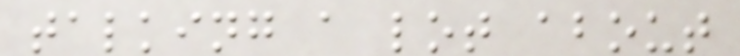talking a lot about
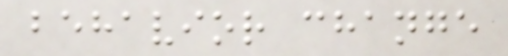behavior change
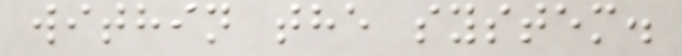within the system.
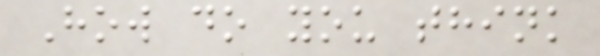How do you think
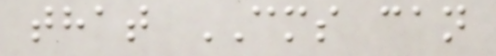that CMS can
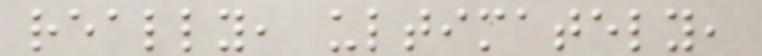really, ultimately,
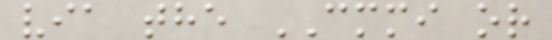via the CMMI or
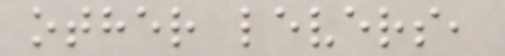other levers,
